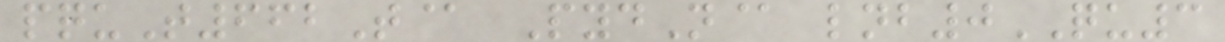pquT662T@ PydN@ lnb0QU3
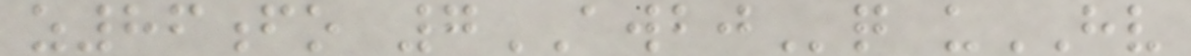z86fo 7AWBJq uHV
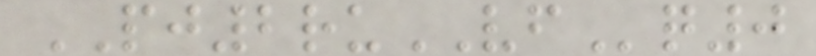PJ2ruVFq0
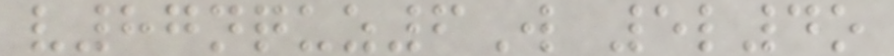v87nquz6W 5l4o
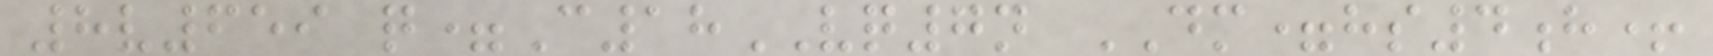8v659 q=C18VQ7n DM=hs4h+
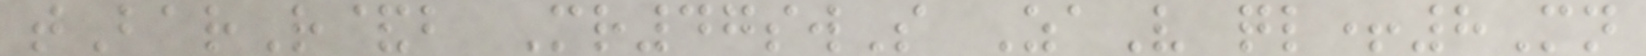tBarR&b Mr47swS ZaV ql+8Mn
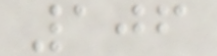106
